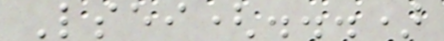Lsei(...)
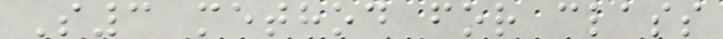S3 method for class
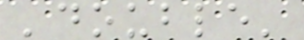'double'
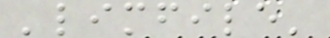'limfile'
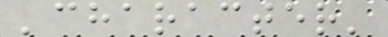'character'
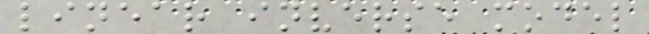linear inverse model
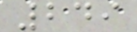249
